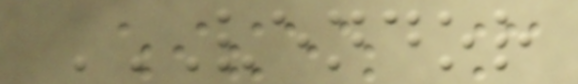VENDOR
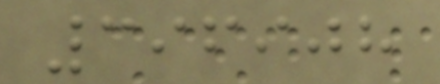396908
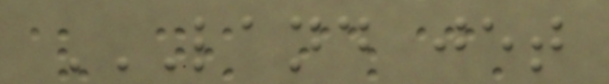LAND JET
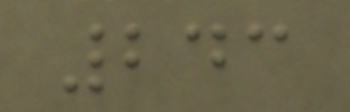243
